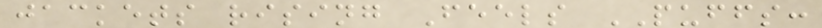jackets rising Feels PUFFS:
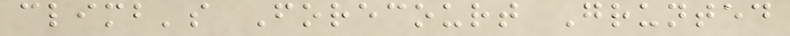climb's Forecourt Grunted
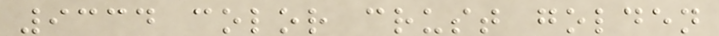9334 color crust golden
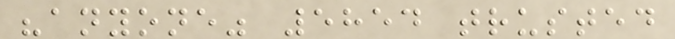"anyone" 5854 trusted
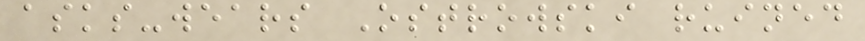asks-wears Ostrowski ruined
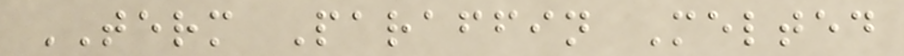TERM Paraffin Melted
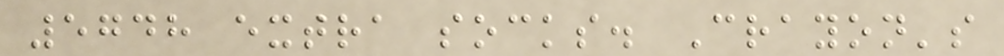5748 extra socks. Crayon's
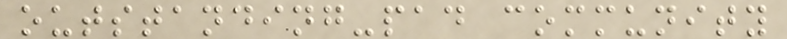outstanding-pad community
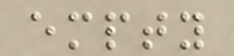empty
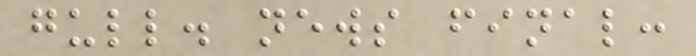gull. news final:
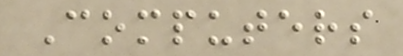Computers
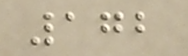172
